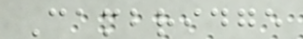Cambridge
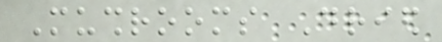Mushrooms Dried
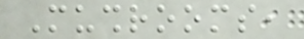Mushrooms,
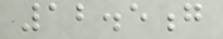12.5g
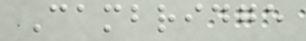Cambridge
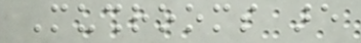Mushrooms are
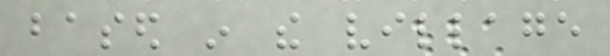based in the village
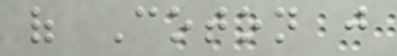of Coton just
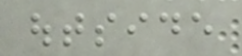outside
